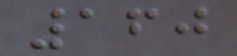160
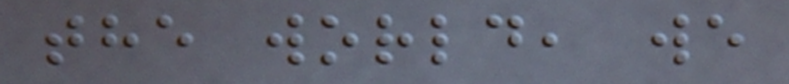the world, we
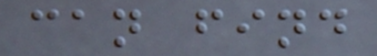can find
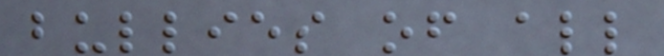bullies of all
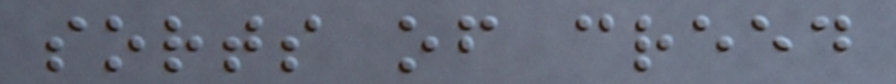sorts of creed
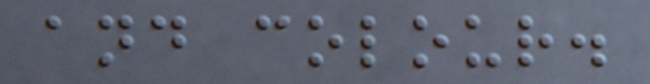and colour.
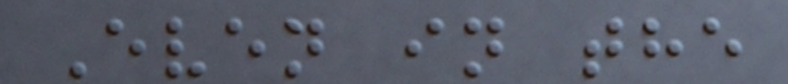Even in the
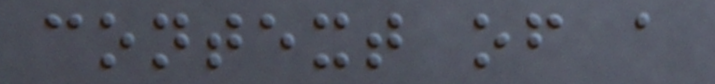context of a
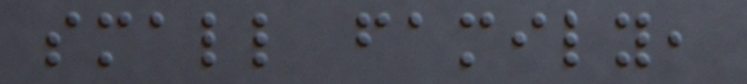small family,
